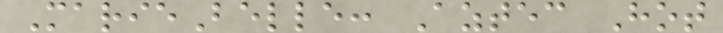MarieBelle: Aztec Hot
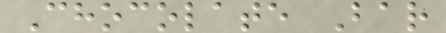Chocolate Bar
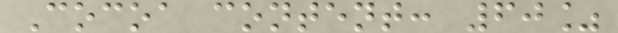Cocoa content: 60%
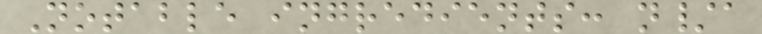Notable ingredients: n/a
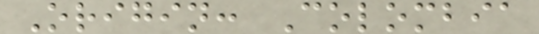Origin: Colombia
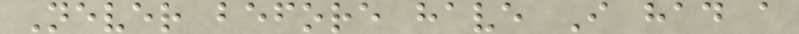Never before have I had a
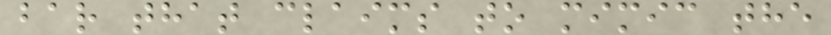bar that claims to mimic the
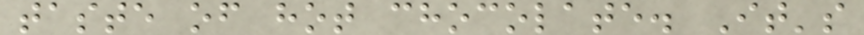taste of hot chocolate. It's
